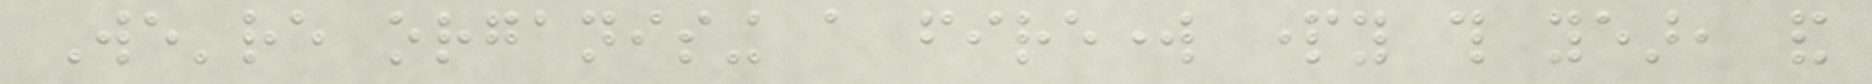We're organising a firework party this year, and
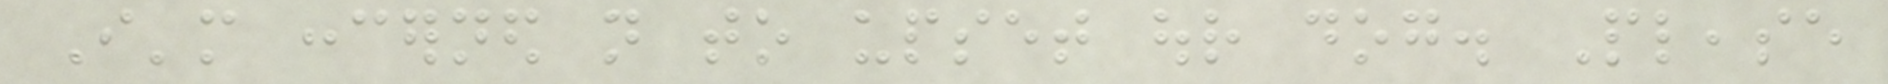I'm concerned not to upset our dog. Please
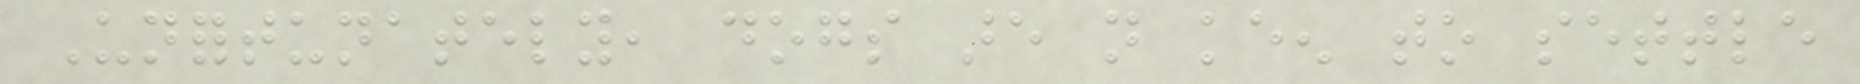Unfortunately, dogs are not keen to settle
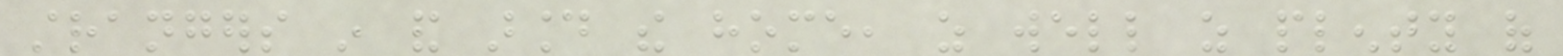strangers in and around the home, as well as plenty of
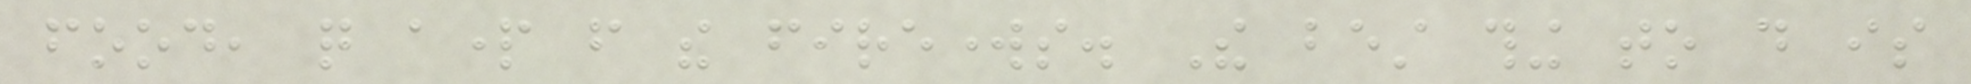food, quite apart from the fireworks. The best thing to do is
